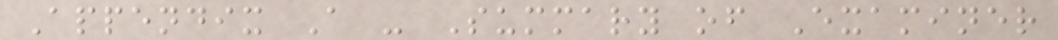Appendix A - Summary of Examiner
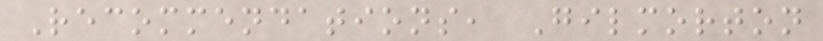Recommendations, Gilmorton
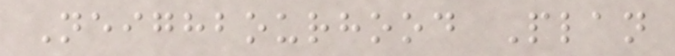Neighbourhood Plan
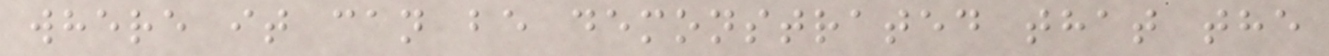where it can be demonstrated that the
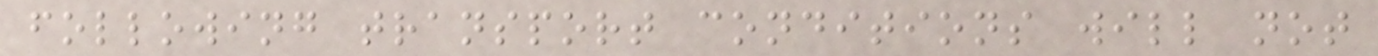following transport conditions will not
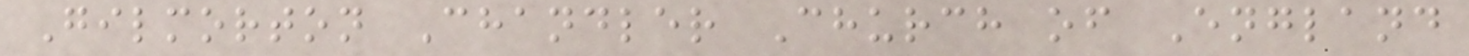Gilmorton Chandler Church of England
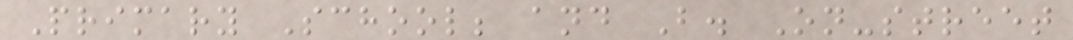Primary School; and B. On-street
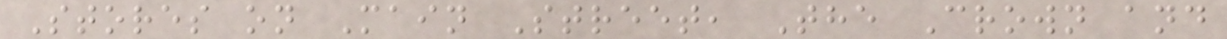Stores on Main Street, The Crown and
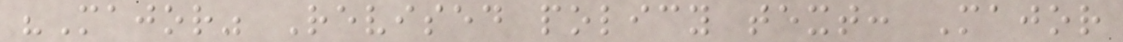"Major" Revised policy text: Major
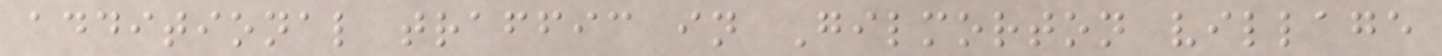additional traffic in Gilmorton village
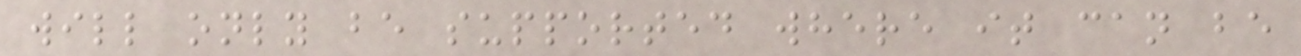will only be supported where it can be
